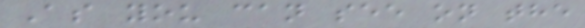As you can see on the
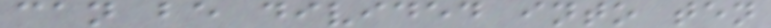can be divided into ten
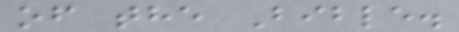of the Bible.
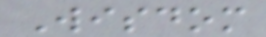Wisdom
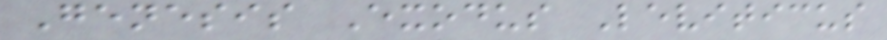Genesis Exodus Leviticus
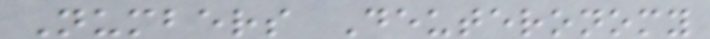Numbers Deuteronomy
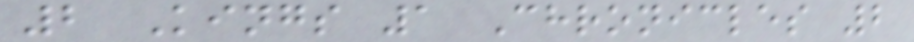2 Kings 1 Chronicles 2
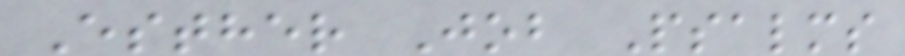Esther Job Psalms
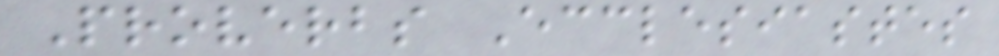Proverbs Ecclesiastes
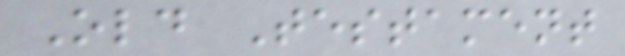Old Testament
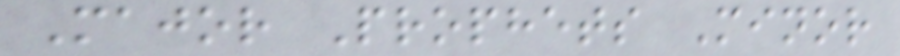Major Prophets Minor
